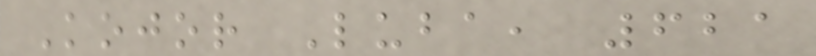Kojor Luba, 621
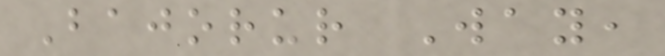Bajorur Way,
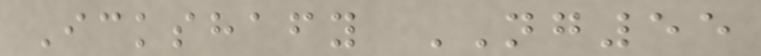Ickshafy NG55
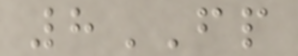8FP
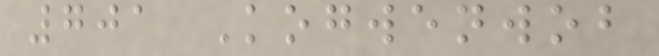701 Kogwenwob
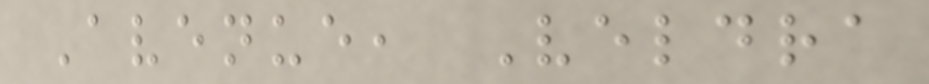Avenue, Veldra
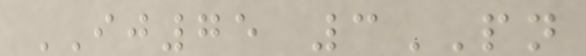IJ75 3PN
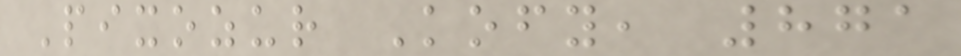Pixozur Kofy, 871
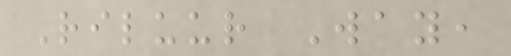Riluur Way,
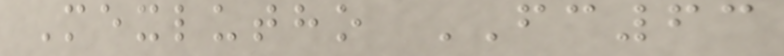Mexlutho FC63
